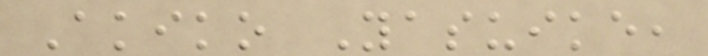Akiko Yasuike,
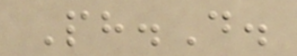Ph.D.
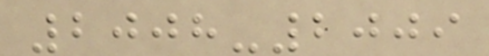2008-2009
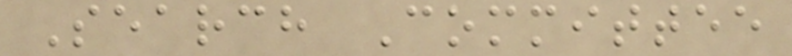Search Committee
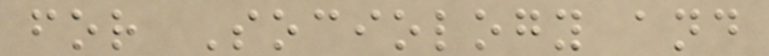for Sociology and
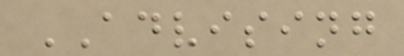ADVISING
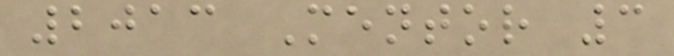2013 Mentor 3
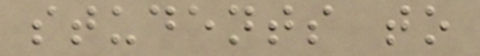students to
